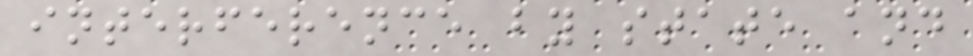interference by state and
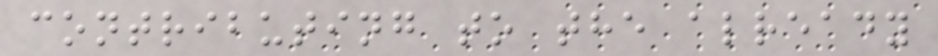contributing to the already
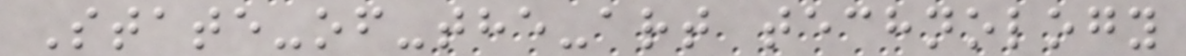State-of-the-art technology
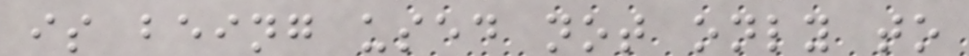is being used not only to
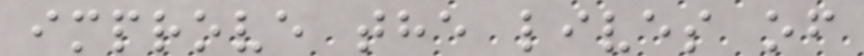improve the lives of
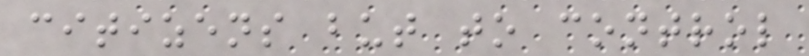citizens but to control
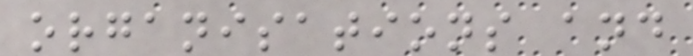organisations and
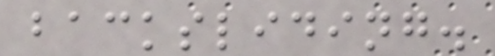backsliding.
